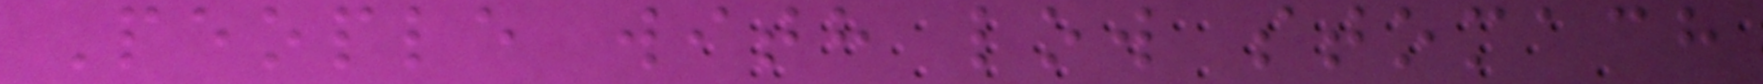People with low stomach
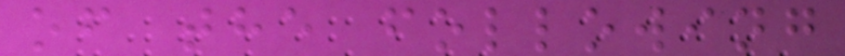of the following
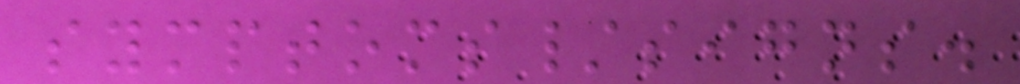symptoms/signs.
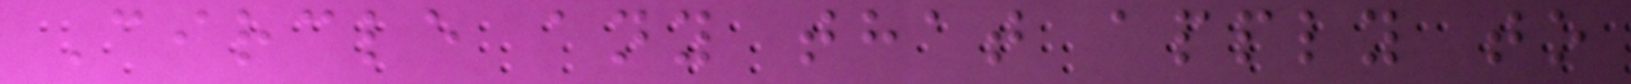Circle any that apply to
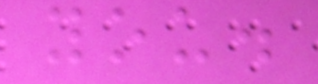you.
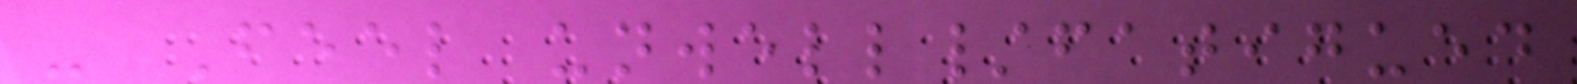- Feel unwell/fatigued
